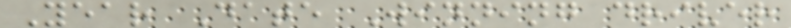Year Date Winning driver
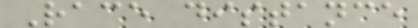Race distance
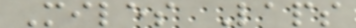Miles Laps
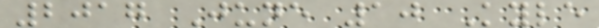2017 June 10 Kyle
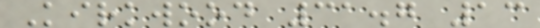Kirkwood 31.7 13
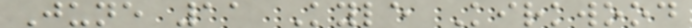June 11 Kyle Kirkwood
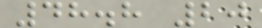48.8 20
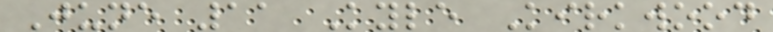June 11 Kyle Kirkwood
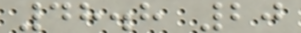48.8 20
